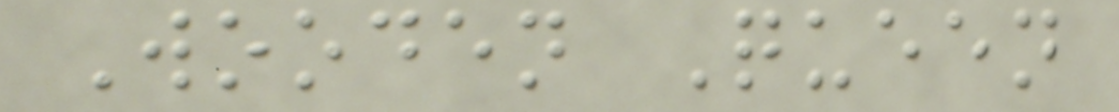Wooden Queen
